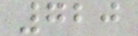720
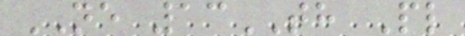NE 13TH Pl
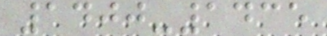1400-1435
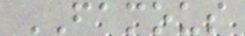FAMOUS
